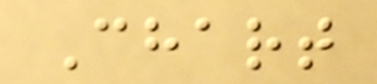Chart
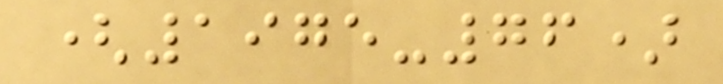(1975-76)
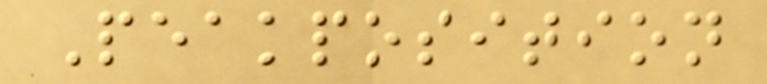Peakposition
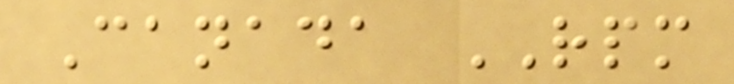Canada RPM
